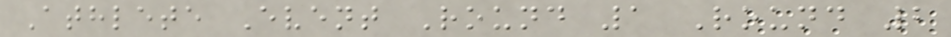Athlete Event Round 1 Round 2
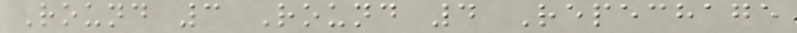Round 3 Round 4 Repechage
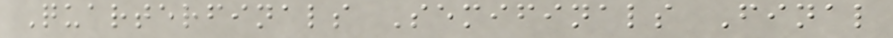Quarterfinals Semifinals Final
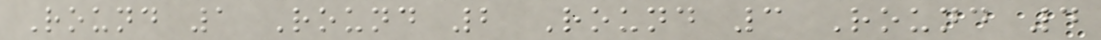Round 1 Round 2 Round 3 Round 4
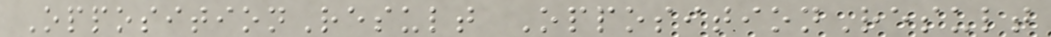OppositionResult OppositionResult
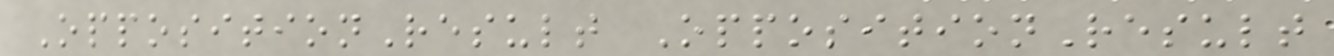OppositionResult OppositionResult
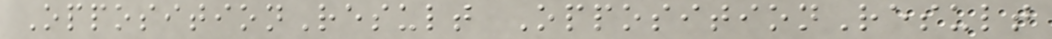OppositionResult OppositionResult
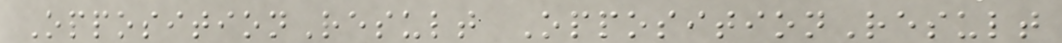OppositionResult OppositionResult
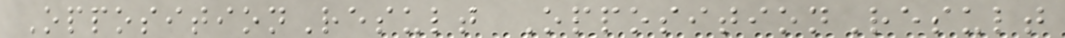OppositionResult OppositionResult
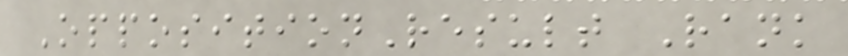OppositionResult Rank
